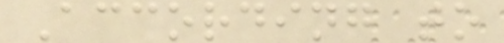According to
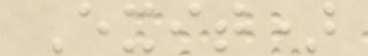Exit)
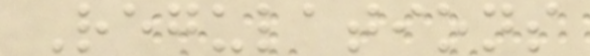Regulations
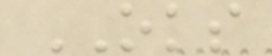OKS
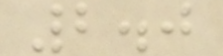2.0
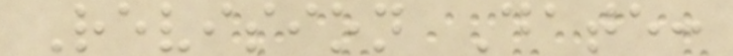Revision Date:
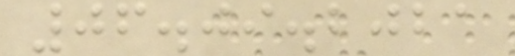06.09.2021
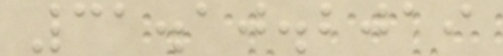31.10.2019
